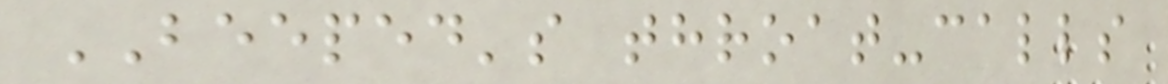BEEPED's throat-calls
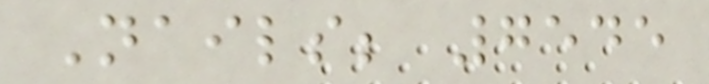Nails; 7545
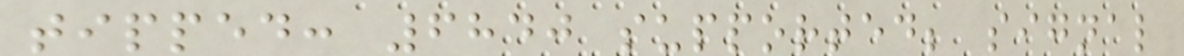tipped: 6840 supported; signal
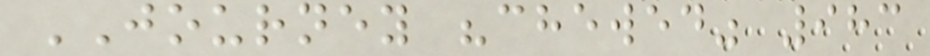JOURNEY "chewed" 983
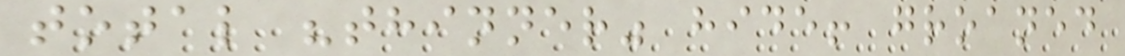total "thinner" hide! groaned
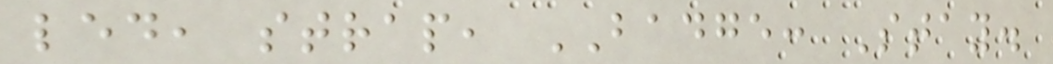led, strap, BADGE: Stay.
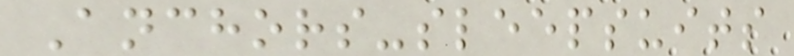Anchors-sleepsuits
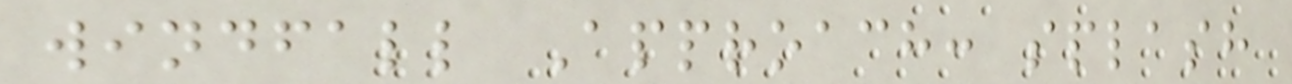windfall Approach: splash
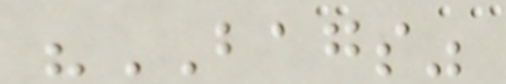"BAGS"
